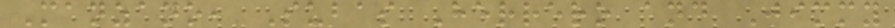Manzano, Subas Herrero and Jimmy
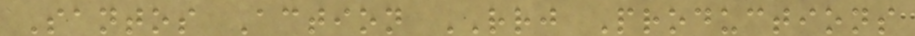Santos Action RRJ Productions
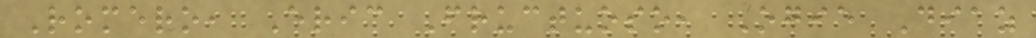Romero, Eric Fructuoso, Ogie Diaz
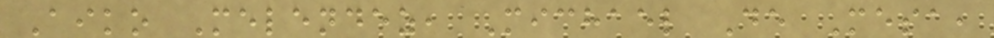Aiko Melendez, Michael De Mesa,
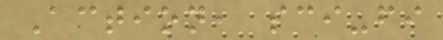Action, sci-fi
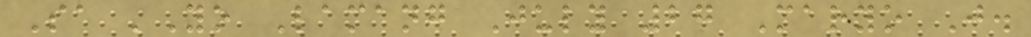Sa 'Yo Lamang July 27 Maryo J.
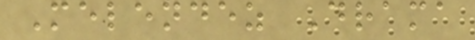Melendez Drama
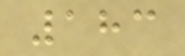183
